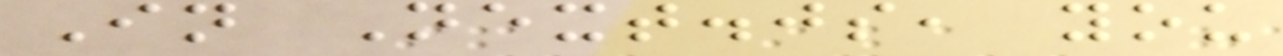In Next.js, you
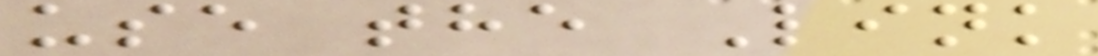use the Link
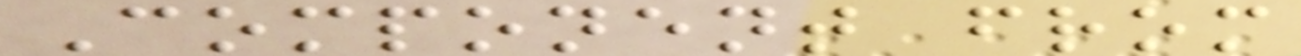Component from
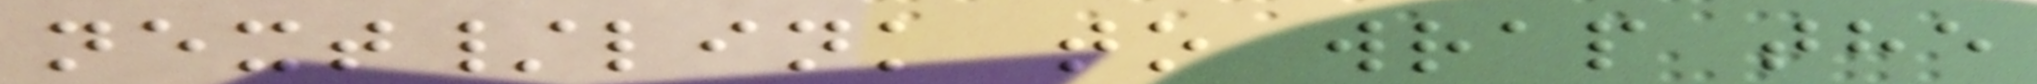next/link to wrap the
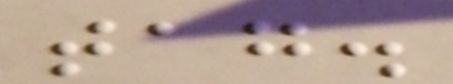tag.
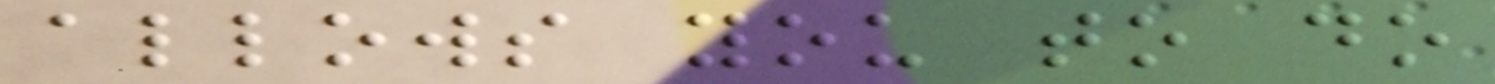allows you to do
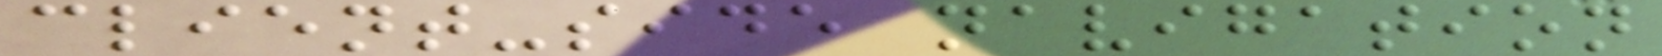client-side navigation
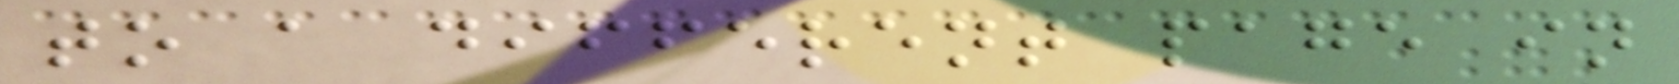to a different page in
